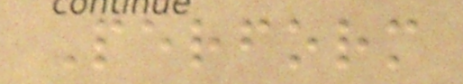Perform
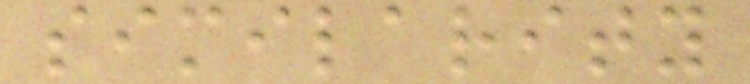similarity
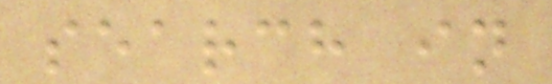search in
